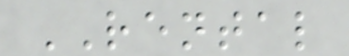RENTAL
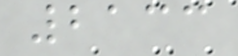2133
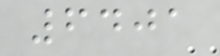6401
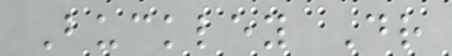Buckley Dr
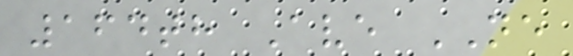164th Ave NE
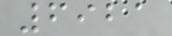6921
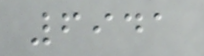6941
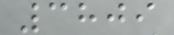3809
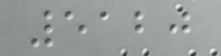5120
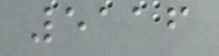5116
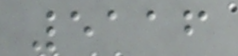5116
